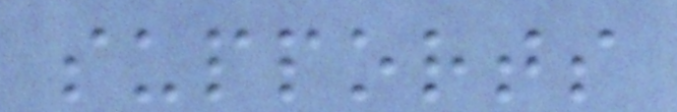supports
